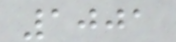1001
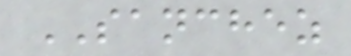SANCHEZ
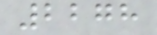2278
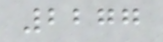2277
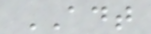ADT
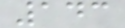143
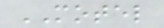MOTEL
